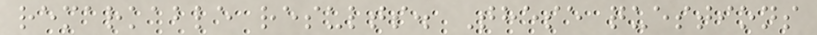remarkable results. These questions
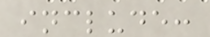include:
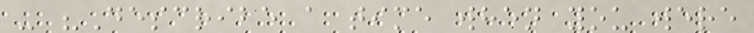- "Describe a time when you were
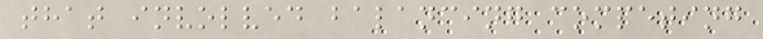that involved balancing competing
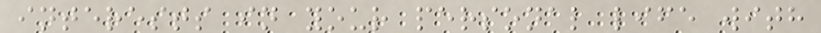interests in your personal life with
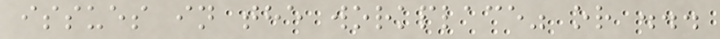issues in the workplace" or ...
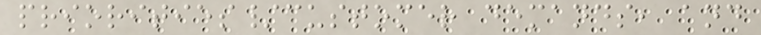priorities/customer demands, and
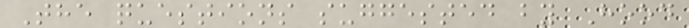The questions suggested by Hood
